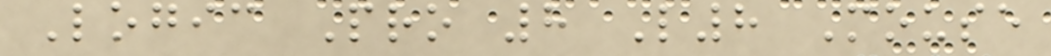Logic Pro 8 L8 Mouse
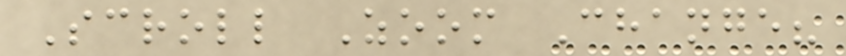Scroll Zoom Change?
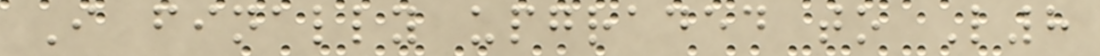I finally upgraded to L8
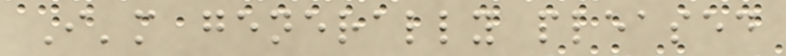I'm generally pleased
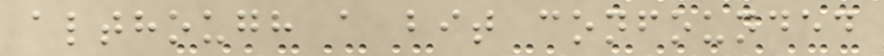although a bit confounded
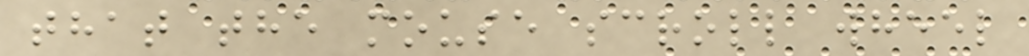that the mouse scroll wheel
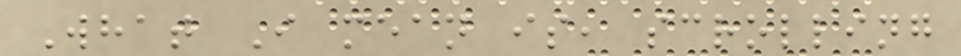What I mean is, scrolling
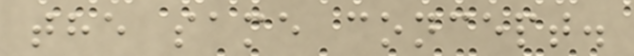the same concept.
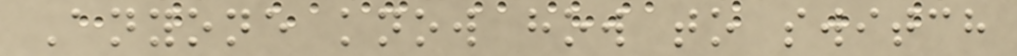Anyone know how to switch
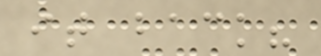it back?
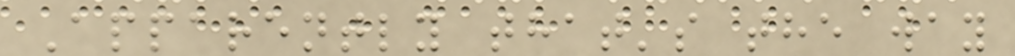Apparently that's the way
